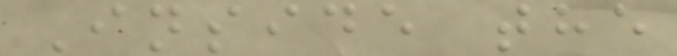Inside the
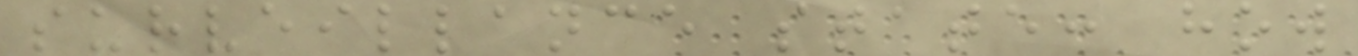surveillance state: how
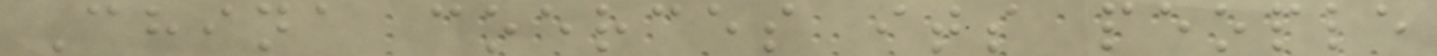China coerces its people
